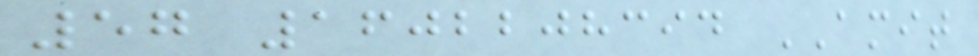57 1602208394 AMIT
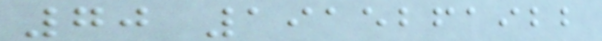70 1915261922
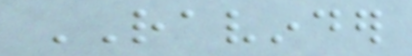RAVINDER
